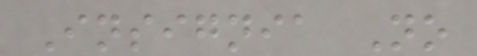Insignia No
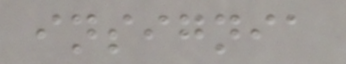insignia
